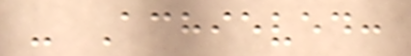- Achieved:
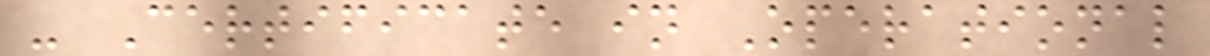- Certificate in Operational
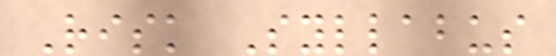Risk Syllabus
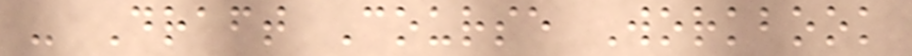- Draft Course Workbook
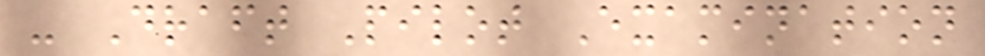- Draft Pilot Examination
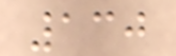130
